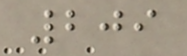209
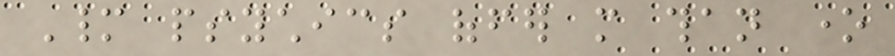Many psychics offer more than one
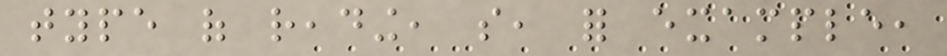type of reading, so, for example,
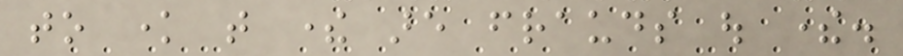to know that there are frauds out there.
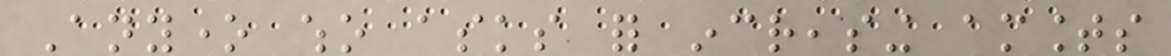Anyone who asks for increasing amounts
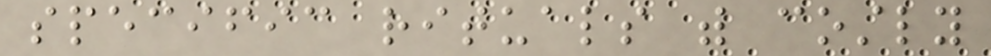specific rituals with costly
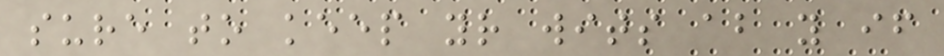sure to keep your wits about you if
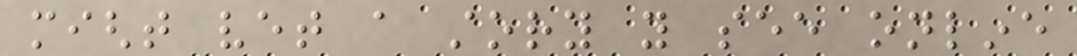might vet a story you see online
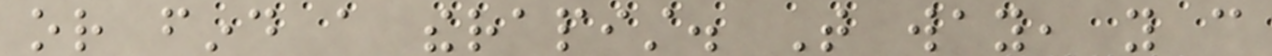or find a therapist. That way, you can
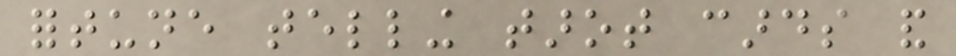fortune telling tarot cards and
